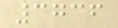3736
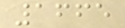1665
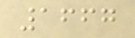1667
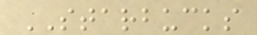STARBUCKS
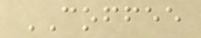COFFEE
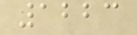1223
